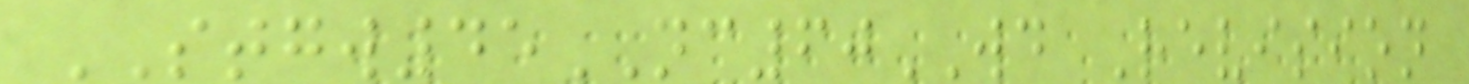STGW45NC60WD Revision
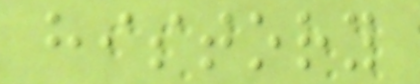history
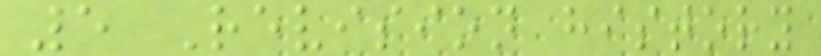5 Revision history
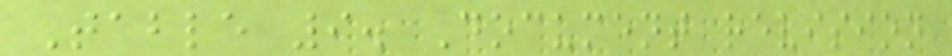Table 9. Document revision
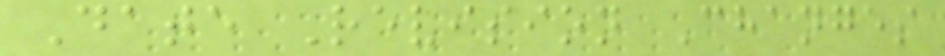Date Revision Changes
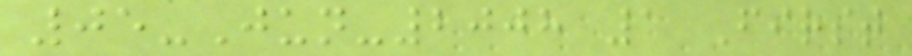05-Jun-2008 1 First
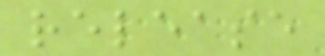release
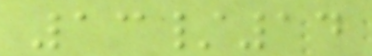13/14
